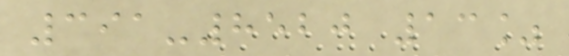391-8520 13%
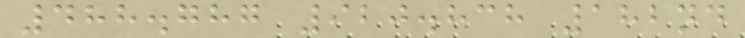488.787 920.838 182nd
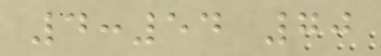4:54 70
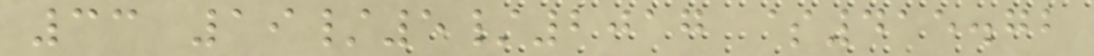33 19/5/2017 $415.72
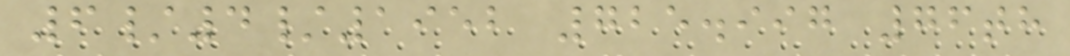6/4/1952 725.997 76th
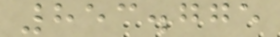853.775
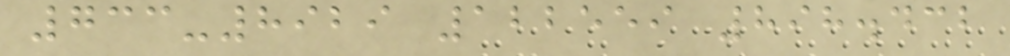733-8929 122559 898.432
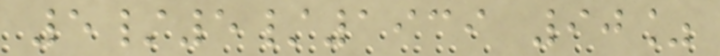5/5/1939 90%
